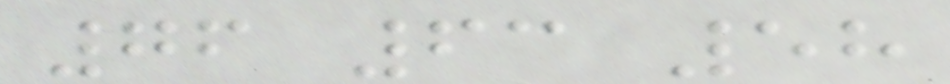76 63 58
